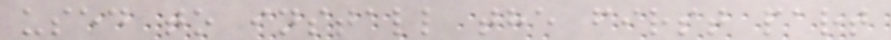used to install the first part
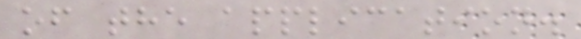of the application.
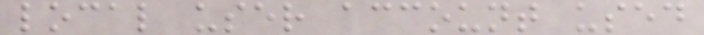local user account used
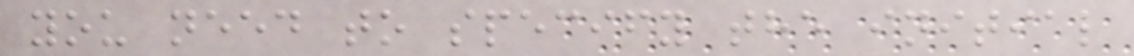you need to specify the initial
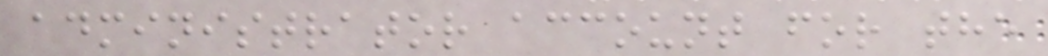administrator account for the
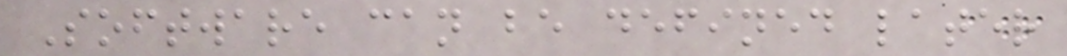Software can be defined later
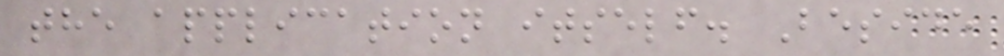the application itself. Beside
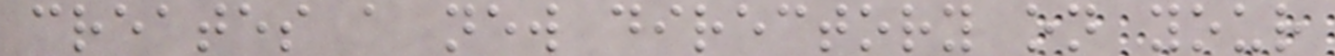creates a new directory on your
